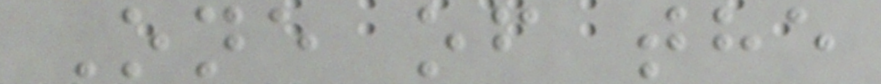One of the
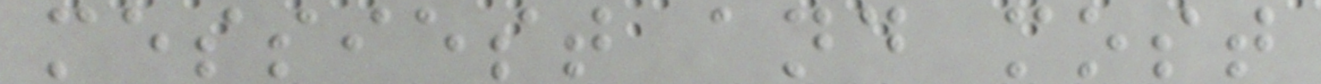messiest and most
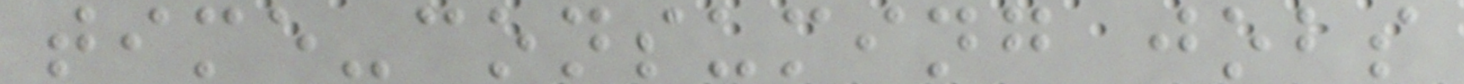time-consuming jobs
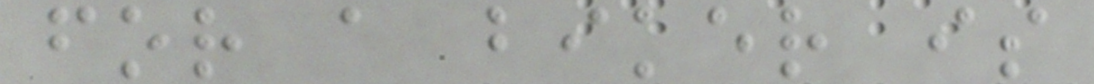for a biker is
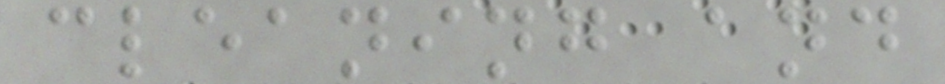cleaning and
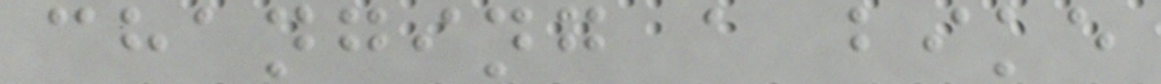changing a bike
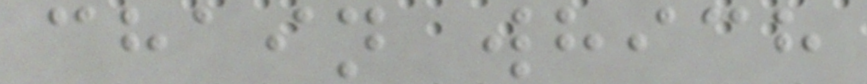chain which
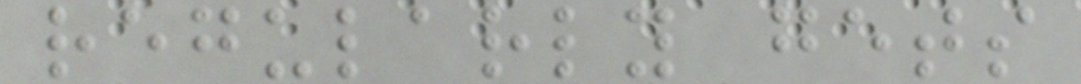regularly gets
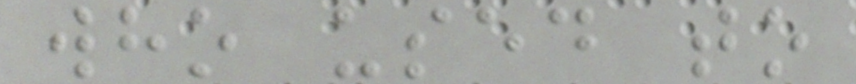who used to
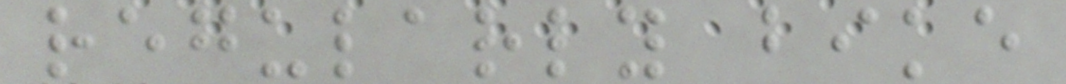regularly bike
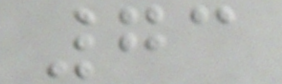73
